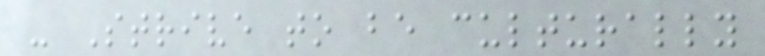- Strive to be culturally
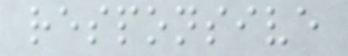responsive
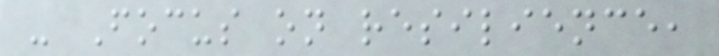- Focus on resilience,
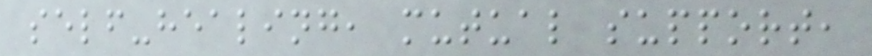self-healing, mutual support,
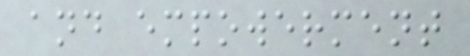and empowerment
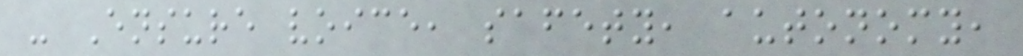- Ensure voice, safety, autonomy,
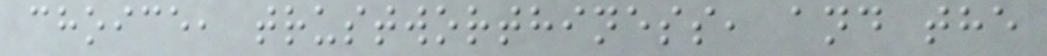choice, trustworthiness, and the
